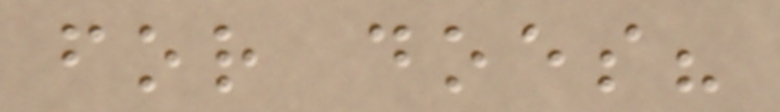for does?
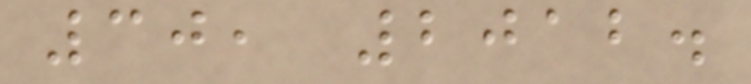30, 2012.
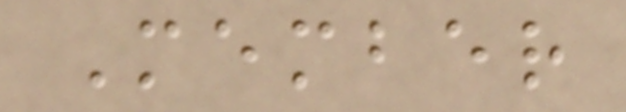Member
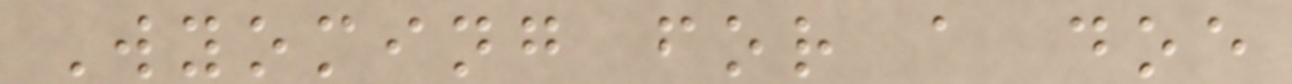Wyoming for a doe
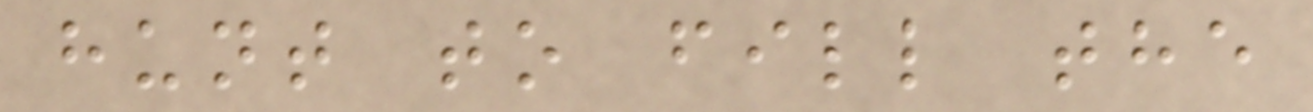hunt to fill the
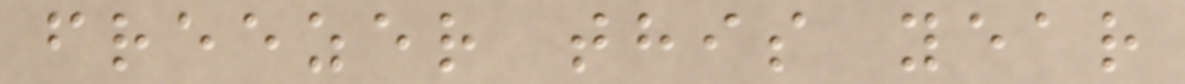freezer this year
